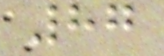87
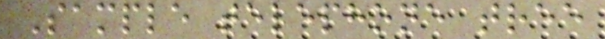Sample telephone tree
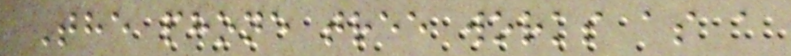The phone tree works as a
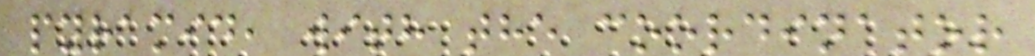pyramid, with the coordinator
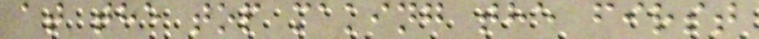at the top making the first
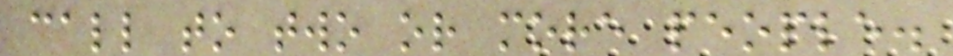call to two or more people.
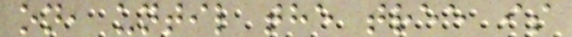on, until the tree is
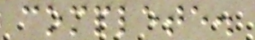complete.
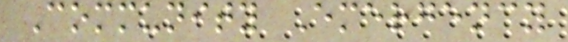Community Emergency
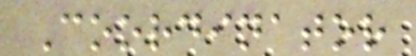Coordinator
